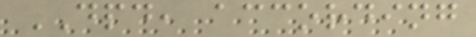DPD, according
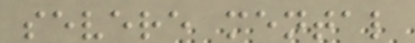severe mental
